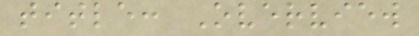title: Overview
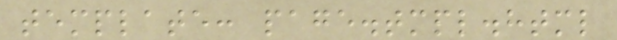template: page.tmpl.html
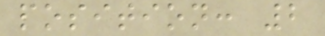position: 2
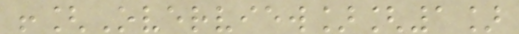![Overview][1]
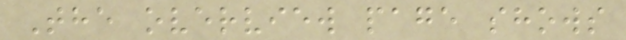The overview page shows
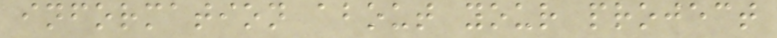information about your project
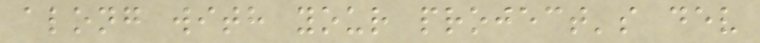along with your project's dev
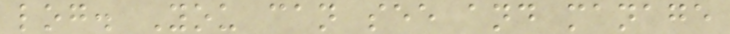log. You can see and manage
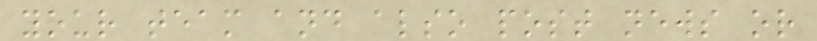your team and also post news or
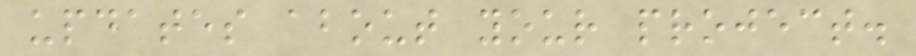updates about your project.
